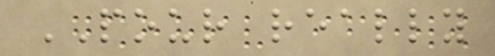POUR really
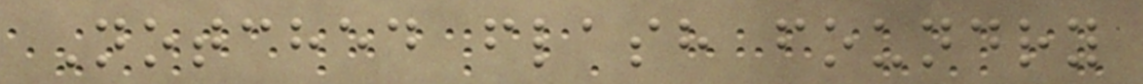Notched flash foundry
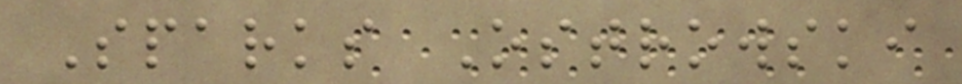Sparks Ostrowski
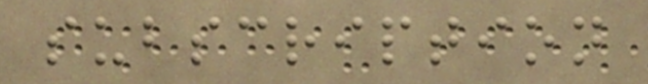subscription
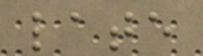late
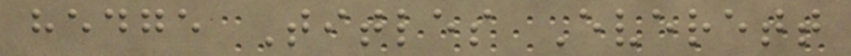hedge Titles Everett
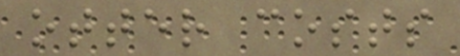otter costs
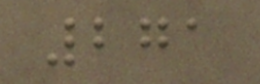271
